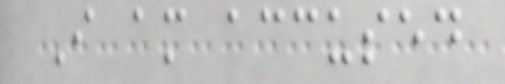I am accused
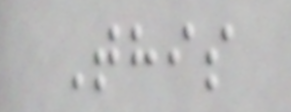This
